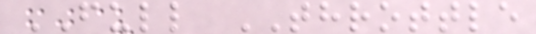FULL THROTTLE
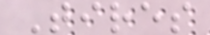Tires
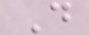D
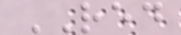RED
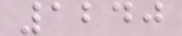1240
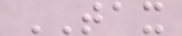TAX
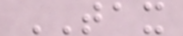TAX
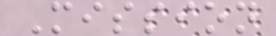Mission
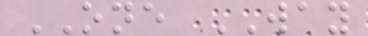ONE WAY
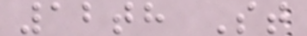12th St
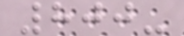800-
